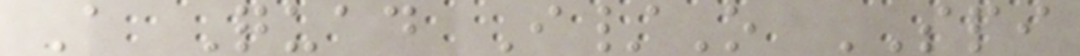A Quad I/O SPI
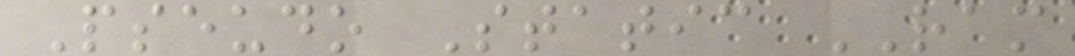Pseudo Static RAM
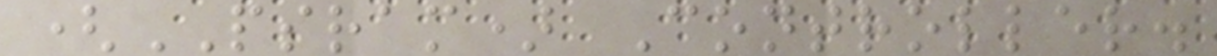(PSRAM) Controller.
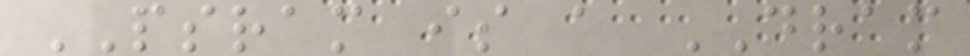PSRAM is a DRAM
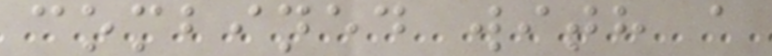combined with a
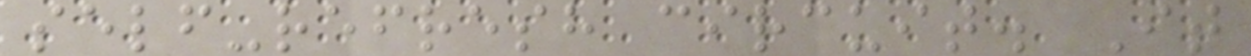self-refresh circuit. It
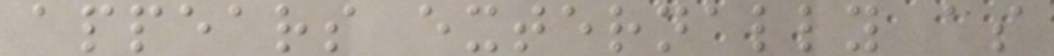appears externally as
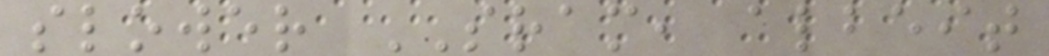slower SRAM, albeit
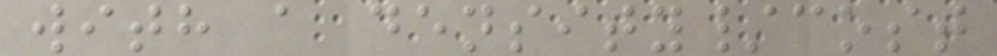with a density/cost
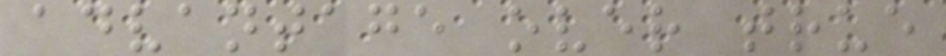advantage over true
